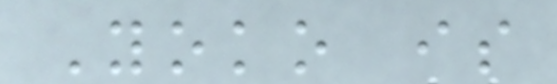Yoko is
